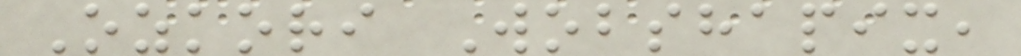Ozkori Wobshapix,
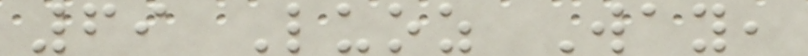69 Luoz Way,
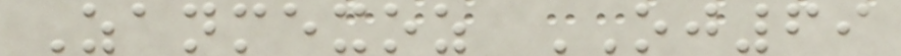Zanmexoz OJ69
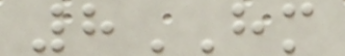8HM
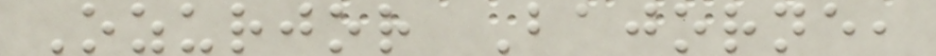Ozurjor Bajorne,
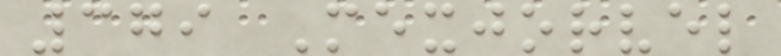379 Mexjorvel
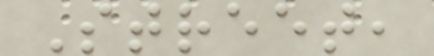Street,
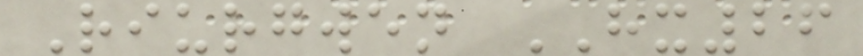Riurgwen HX26
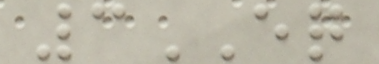3EQ
